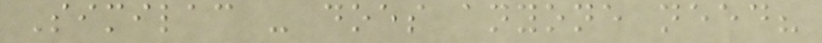Similac - does anyone need?
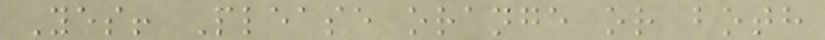Yes! Please orange or both
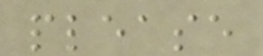please
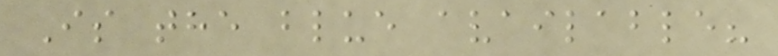Is the blue available?
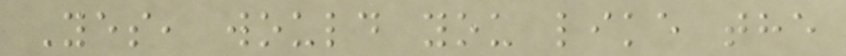Yes, would you like the
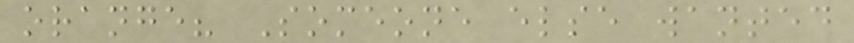orange? Someone else wanted
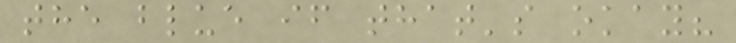the blue if that's okay?
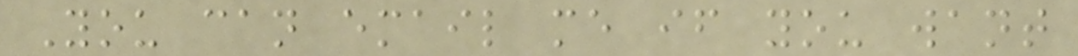You can email me if you want
